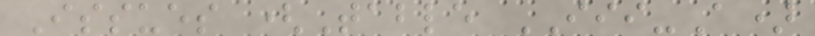Issues (Table III-A)
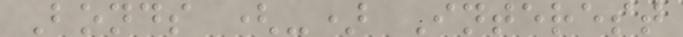Bonds (-) Interest
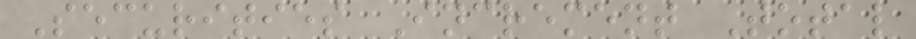Securities Increment Total
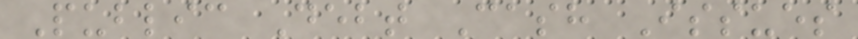Public Debt Cash Issues
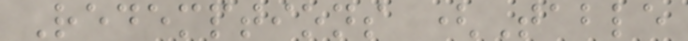Redemptions (Table
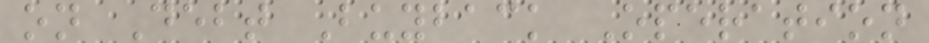on Debt Buyback Operation
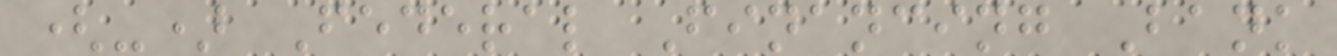(-) Federal Financing Bank
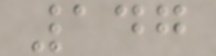147
